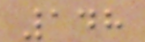148
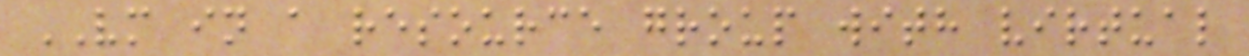VM in a resource group with virtual
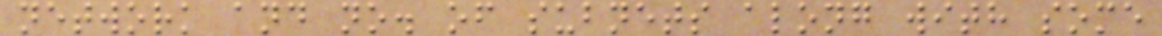network and no. of subnets along with some
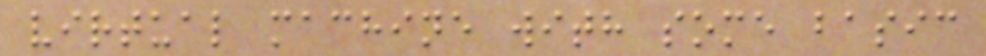virtual machine with some basic
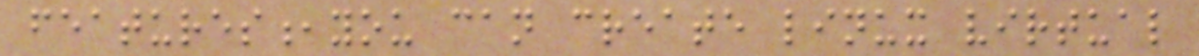features,you can create linux virtual
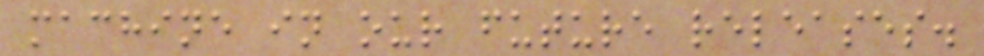machine in our future releases.
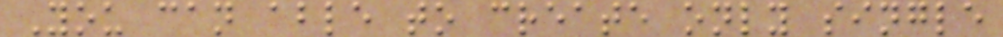You can able to create only single
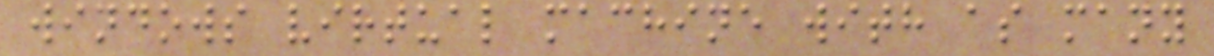windows virtual machine with as many
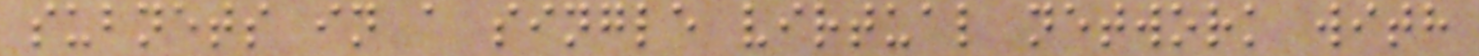subnets in a single virtual network with
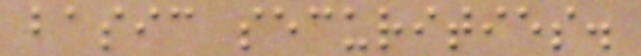basic securities.
